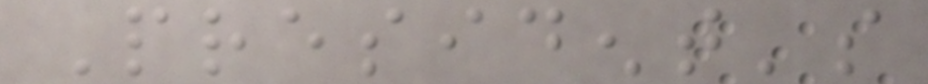President's
